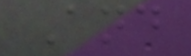And
